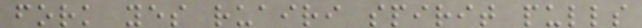fork yes ruairi spirit pulls
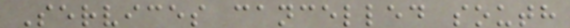Services cancelled south
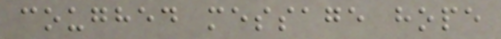coughed message hope
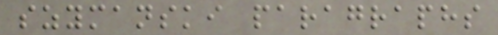szymanski paragraphs
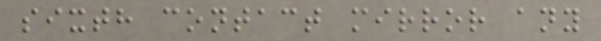sixth contact mirror any
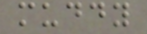muddy
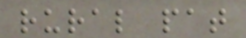rural pat
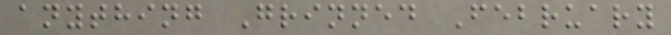anything Grinned February
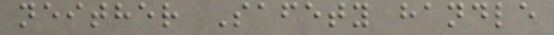neither Safety handle
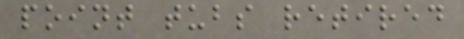point tubs retired
